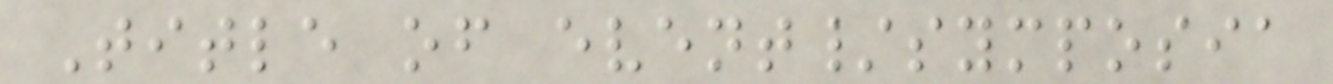Title of event/symposia
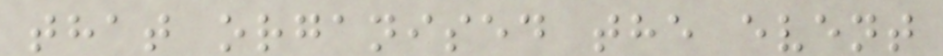that organised the event
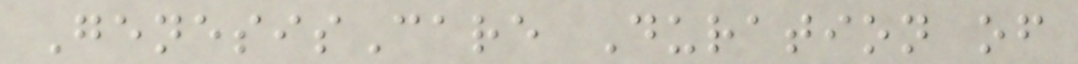GenesisCare Duration of
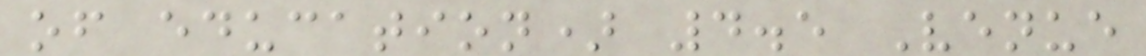of education) 4.5 Venue
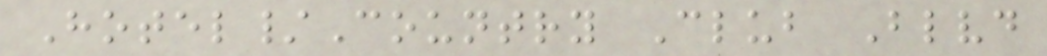Hotel/Country Club Blvd
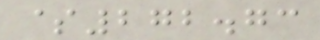$272.73
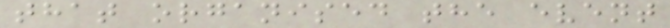that organised the event
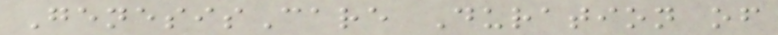GenesisCare Duration of
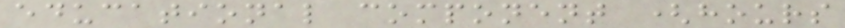educational component (hours
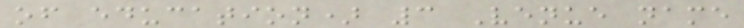of education) 3 Venue name
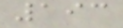193
